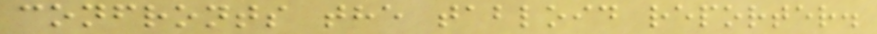confronts the tabloid reporter.
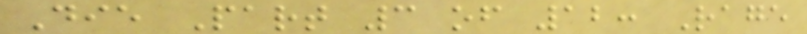Die Part 3 of 12: Rage
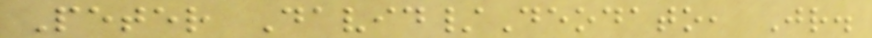Peter David/Deodato, Jr.
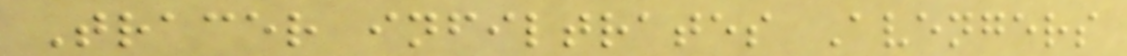Tracer infiltrates Avengers
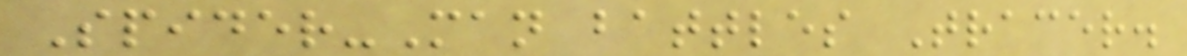Spider-Man battles Tracer.
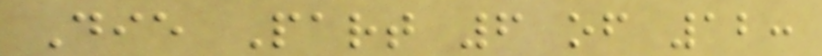Die Part 6 of 12:
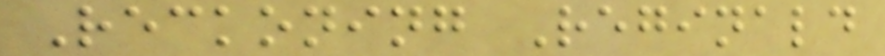Reckoning Reginald
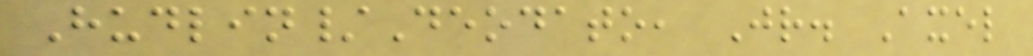Hudlin/Deodato, Jr. Axel
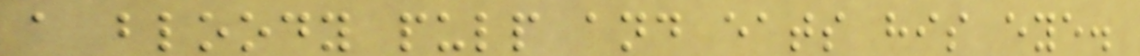a bloody pulp and eats his eye.
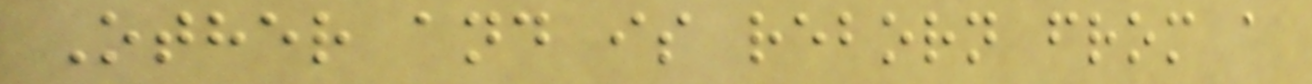Other and is reborn from a
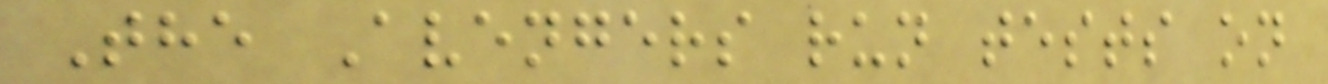The Avengers run tests on
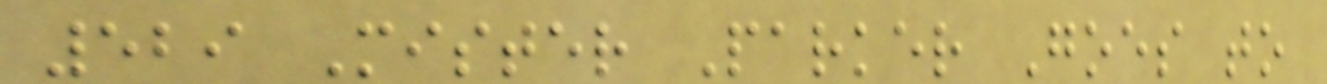529 Mister Parker Goes to
